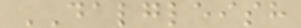DALGLEISH
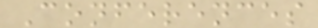Conferences
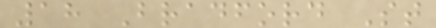18 Bradford St
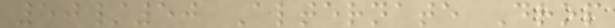50/50 Alternate Drop
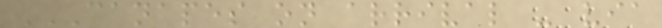CANAPES ON ARRIVAL - VIA
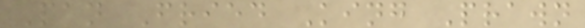Pan Fried King Prawn
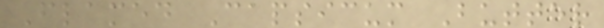Flamed Capsicum Butter
